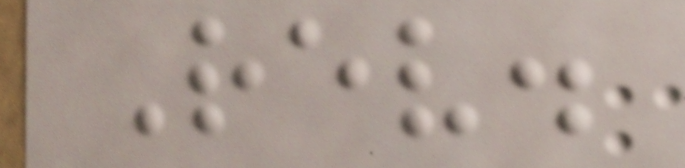Rev.
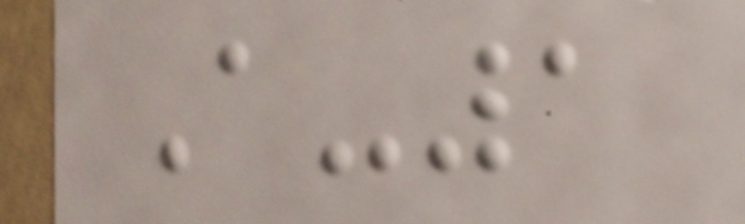A-1
